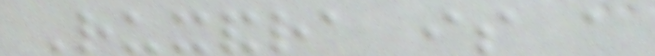Ruxandra is a
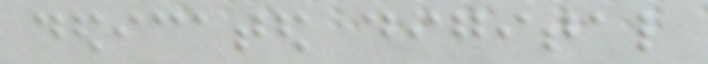dedicated digital
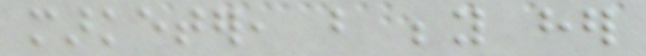marketer, but beyond her
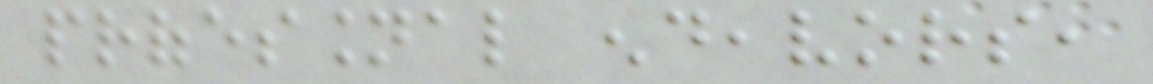professional endeavors,
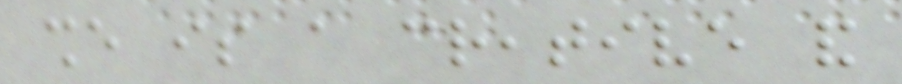she is a creative and
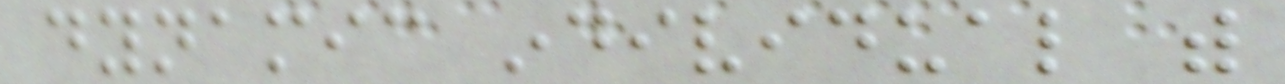dynamic individual with
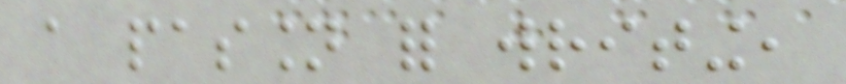a passion for writing,
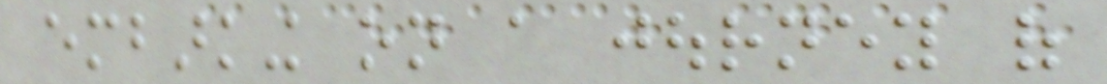embarking on a journey of
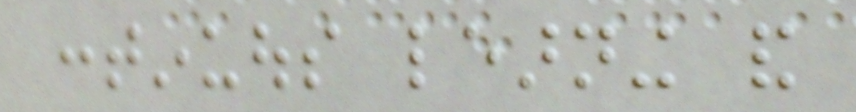continuous learning and
